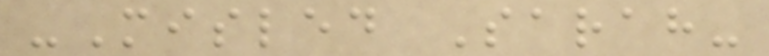-Misled Sarah-
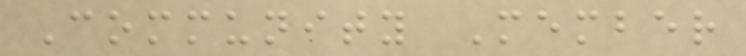Community Member
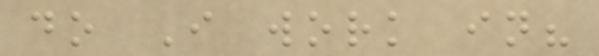do I work in?
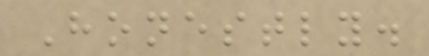Honestly.
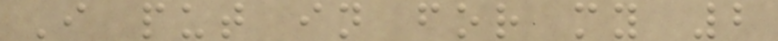I put in for my 2
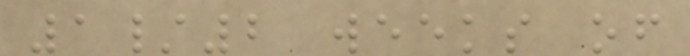1/2 weeks of
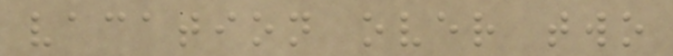vacation over two
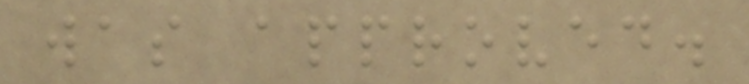was approved.
